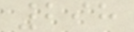298
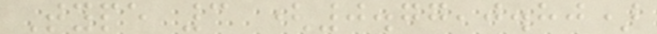Type 3 (0.77,0.80)
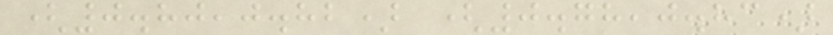(0.80,0.82) (0.78,0.83)
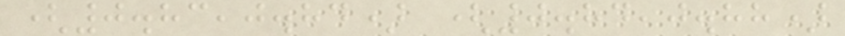(0.83,0.84) (0.84,0.88)
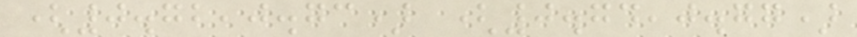(0.72,0.73) (0.74,0.77)
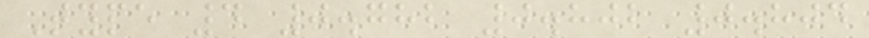Type 4 0.782 0.802 0.804
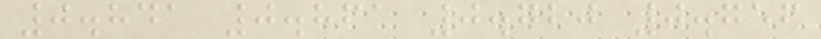0.841 0.861 0.720 0.756
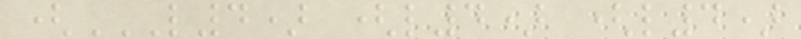(L4) (L4) (L4)
